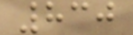830
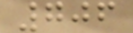706
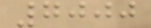7000
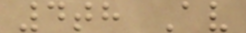4th Av
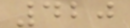420
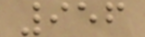956
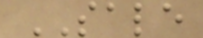SALE
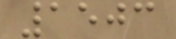1503
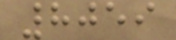8059
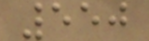550
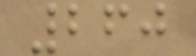260
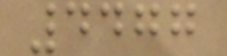4477
